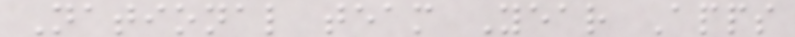National team Year Apps
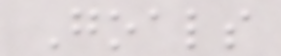Goals
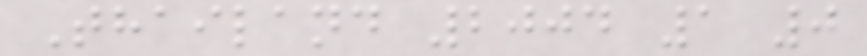Thailand 2004 1 0
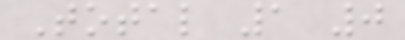Total 1 0
